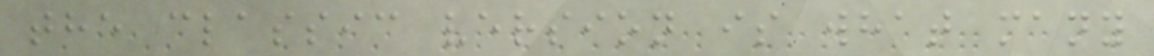the classic version is what many
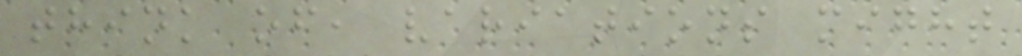think of, variations might
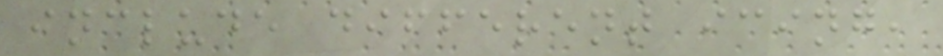include different icing,
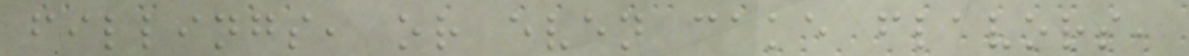fillings, or even cake flavors,
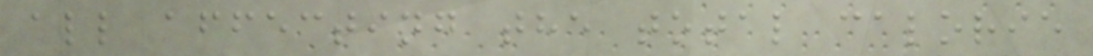all affecting the total calorie
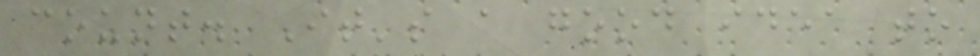count. It's a good idea to
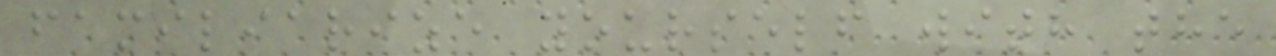familiarize yourself with the
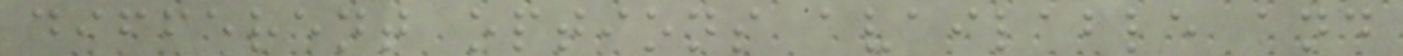different options available and
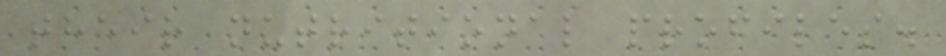their nutritional profiles.
